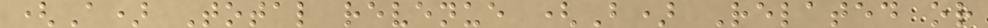(A) Total revenue (B) Related or
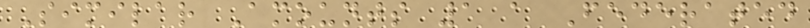Similar Amounts 1 a Federated
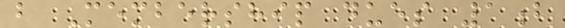b Membership dues 1b
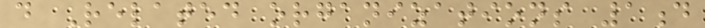d Related organizations 1d
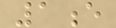1e
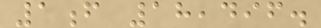1f 18,496.
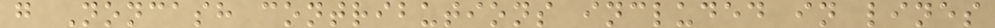g Noncash contributions included in lines
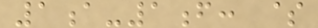1a-1f: $
